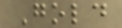Gold
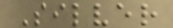Silver
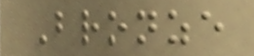Bronze
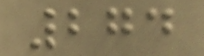274
